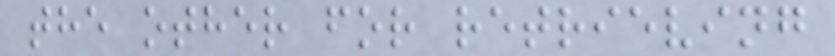the other for retrieving
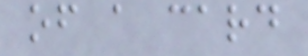of a card
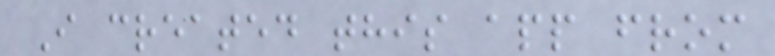I created this app from
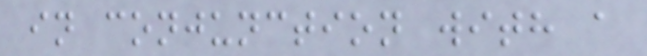in conjunction with a
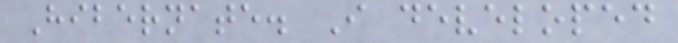Hibernate. I developed
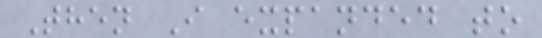Then I expanded to
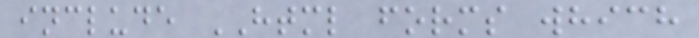include HTML forms which
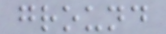ground
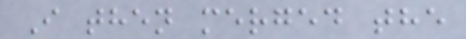I then merged the
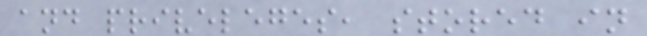and priveleges, stored in
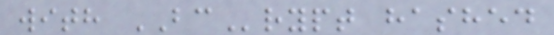with BCrypt hashed
